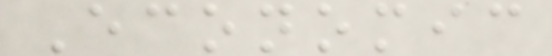Economic
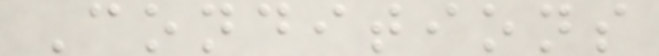Conditions
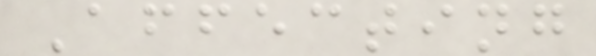Affecting
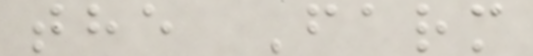the Farm
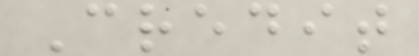Credit
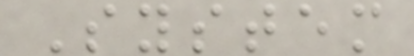System
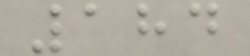184
